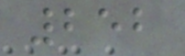252
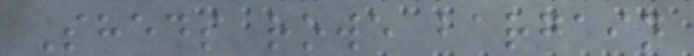Sheds rowe bargain
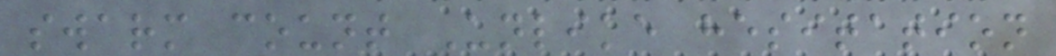swarm count Unlike hesitation
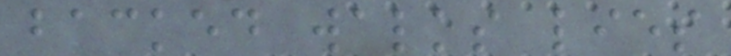backed walks lies
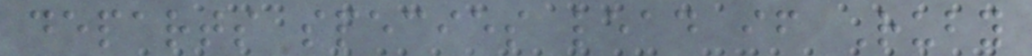departs species lead if Ruby
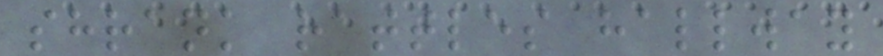shrank rattles hallway
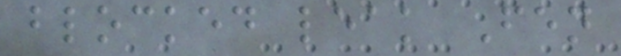blocked leak Fen
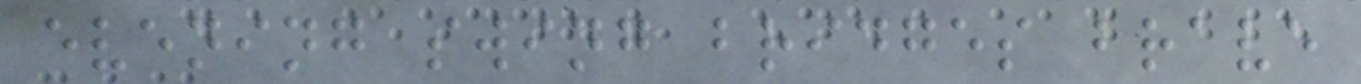evening swing bridges brave
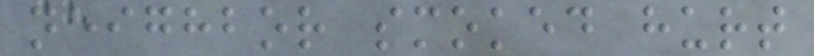neighbor smoked hurt
